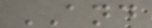AND
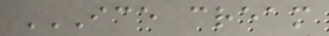ICE CREAM
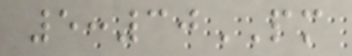5:30PM
